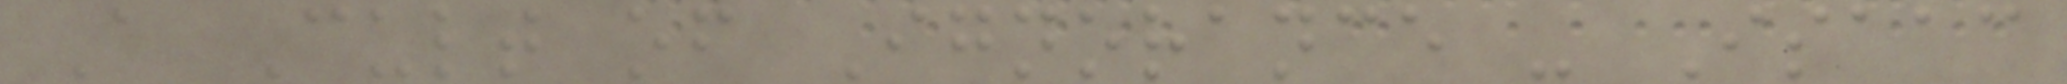A Cult of Ignorance - Isaac
